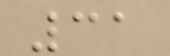31
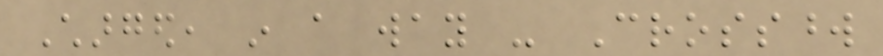Charged, in a way - Crossword
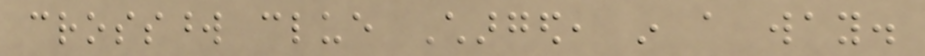crossword clue Charged, in a way.
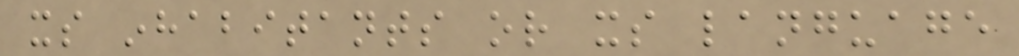its inhabitants or its language
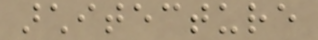architecture
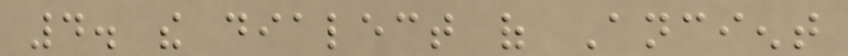4. the dialect of Ancient
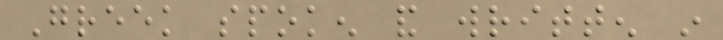Greek spoken and written in
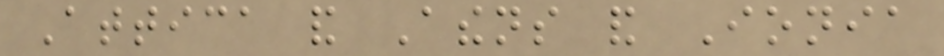Attica and Athens and Ionia
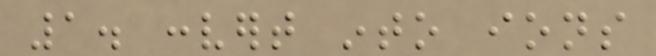1. convert into ions
